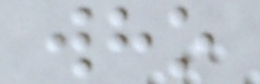who
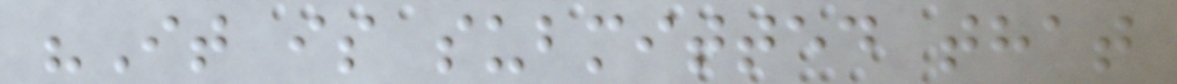"It is submitted that
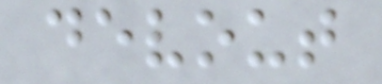devout
